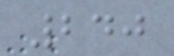240
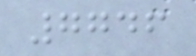7746
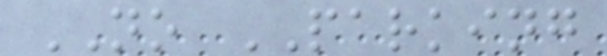NO PARKING
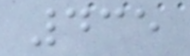435
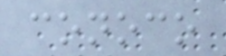conoco
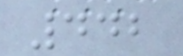442
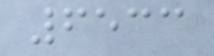6533
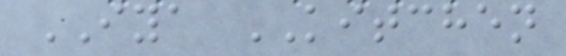IYA KITCHEN
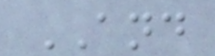AND
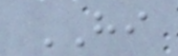HI
